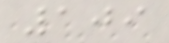109
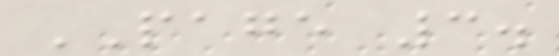PAGE 3.
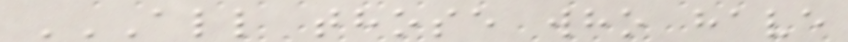ALL THOSE WHO HAVE
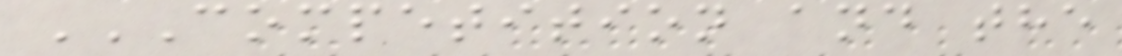COMPETITION AND THE
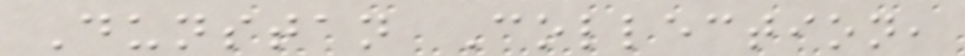Dunstan Collection,
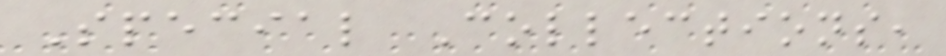Special Collections,
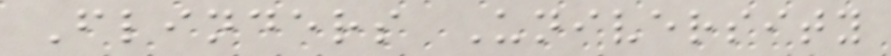Flinders University
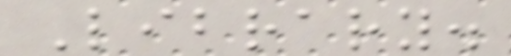Library.
